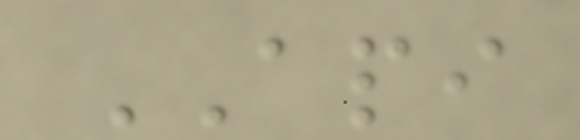API
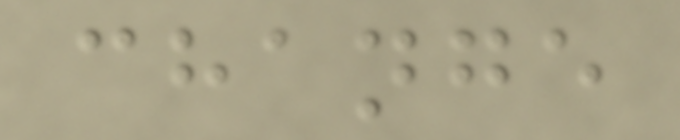change
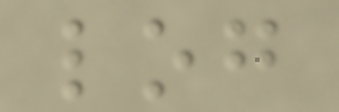log
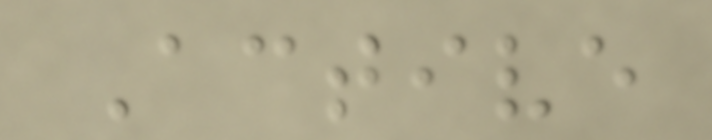Active
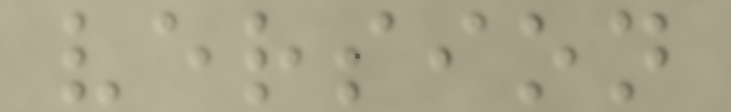version
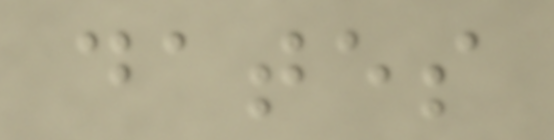dates
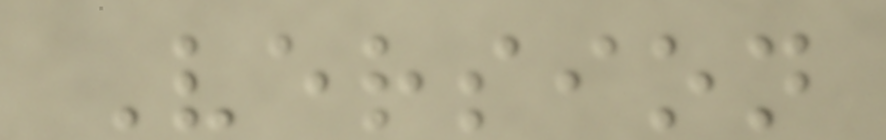Version
